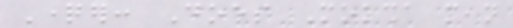Questioner: Does Moksha mean
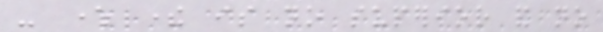- where there is no superior and no
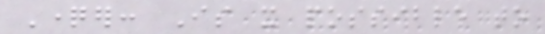Questioner: Is it possible to
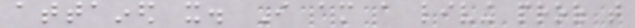attained it. I am a living proof that
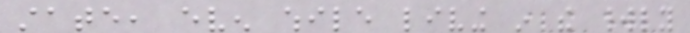state, even while living in the worldly
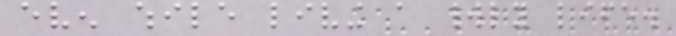even while living a worldly life.
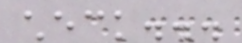check...
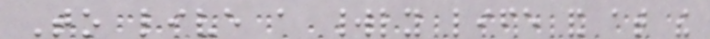To live a worldly life and at the
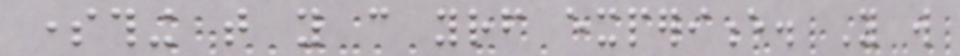something that you can yourself experience. You will
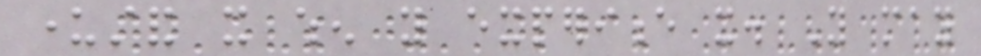understand it when you experience it. You may
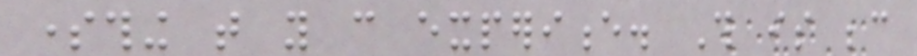something that you can experience. This is because
